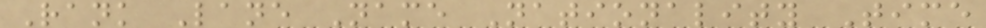Rank Lane Name Nationality Time
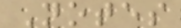Notes
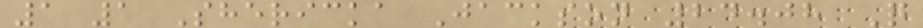1 1 Shericka Jackson 24.08 Q
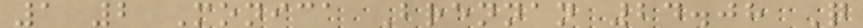1 2 Monica Brennan 24.08 Q
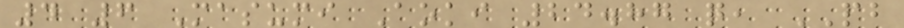4 6 Masumi Aoki 24.87 q, PB
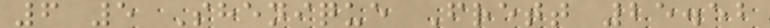6 5 Shenique Frett 25.52
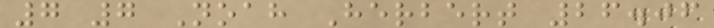7 7 Noah Herbert 26.06
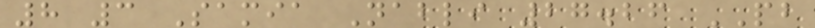8 3 Samia Nabli 27.26 PB
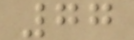77
